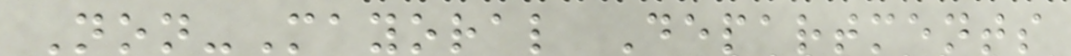Non-Mayoral Departments
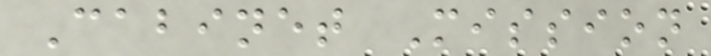Cabinet Mission
